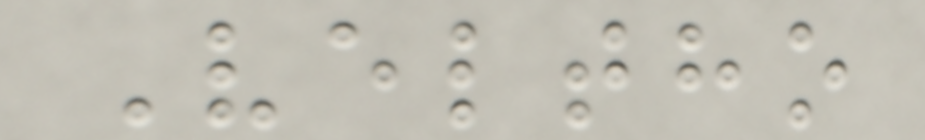Veltho
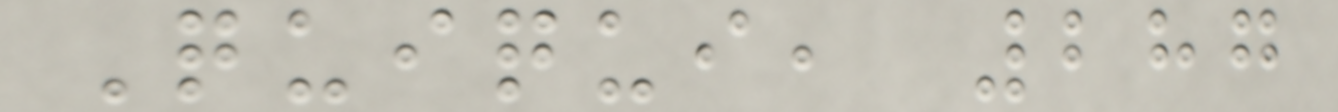Quiqui, 287
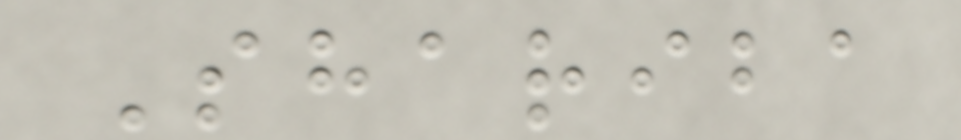Shariba
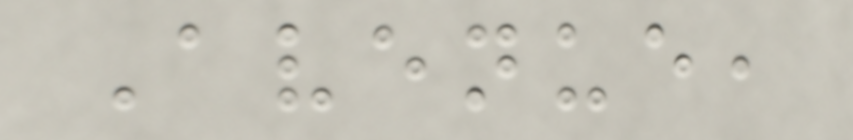Avenue,
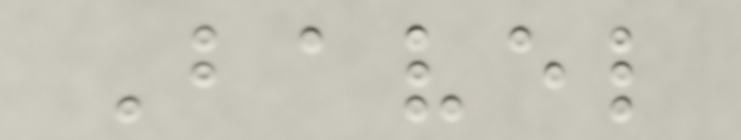Bavel
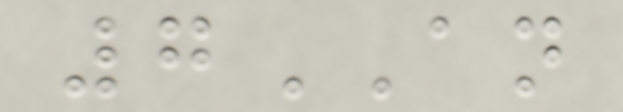7AN
